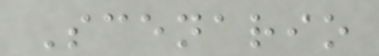Scenario
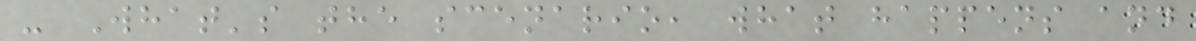- What's the scenario, what happens and
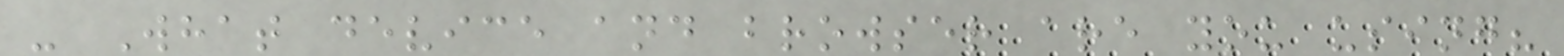- What device and browser are you using?
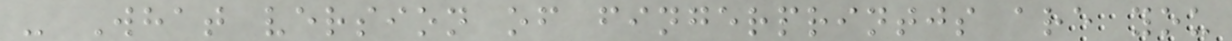- What version of fingerprintjs are you
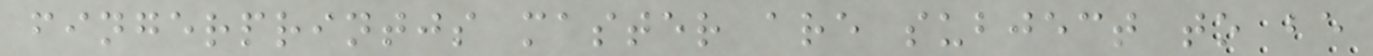fingerprintjs master are subject to be
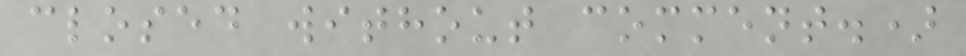closed without comment.)
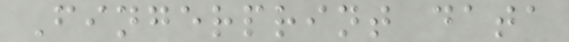Fingerprint data
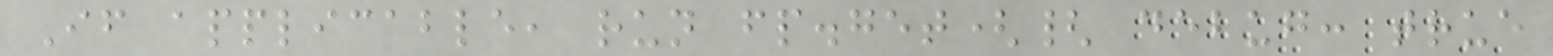If applicable, run fp.get({ debug: true
